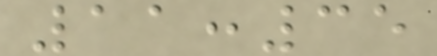11:35
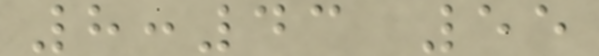8:43 55
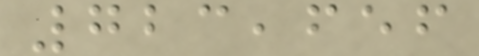723,656
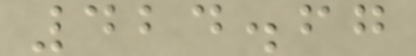424.67
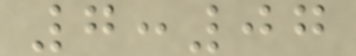7:07
